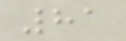81
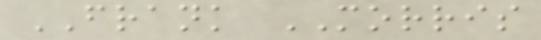FRANK MORRIS
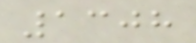1308
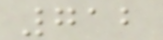712
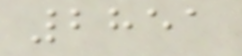2851
